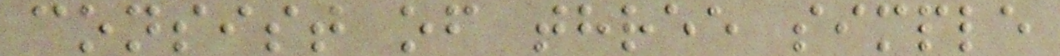consist of three simple
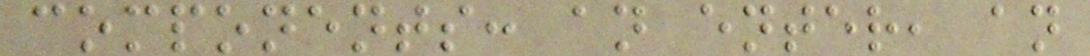components: an enter, an
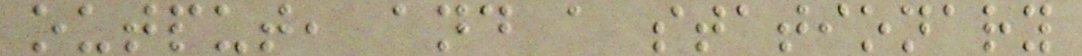output, and a stationary
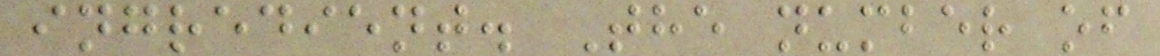ingredient. The number of
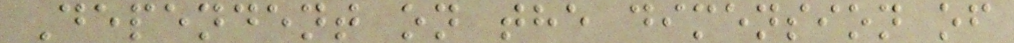Dependent on the dimension of
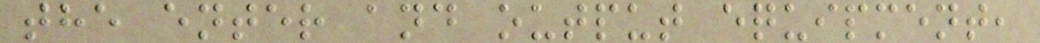the enter and output equipment,
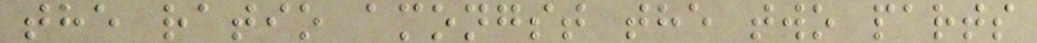the ratio amongst the two parts
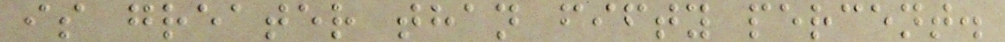is greater than fifty percent.
